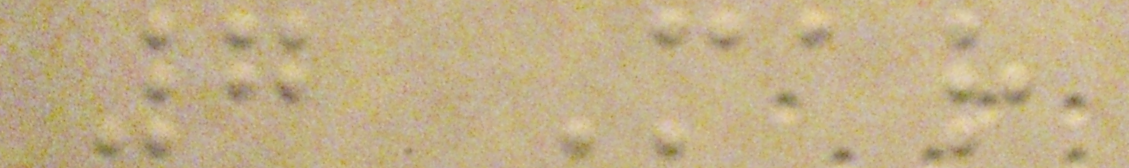7 Mar
